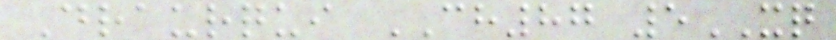Draurqui CH87 5XQ
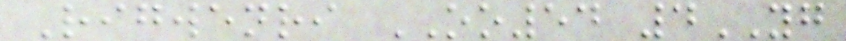Rigwenri OO54 4YG
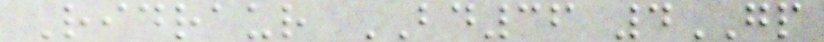Ridraur BD36 4GP
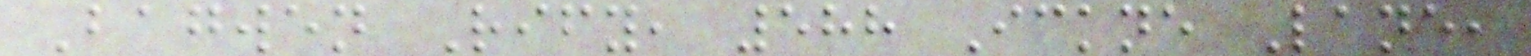Bagwen Rify, 588 Ickne Lane,
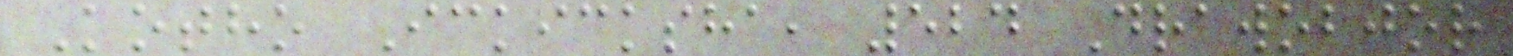Kotho Ickicksha, 524 Drawobjor
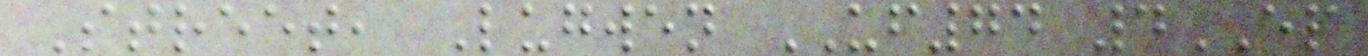Street, Lugwen UF74 4EP
